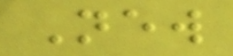New
